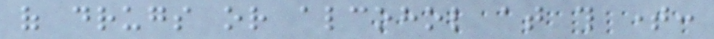of drugs or alcohol at this time:
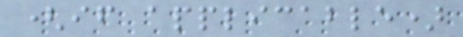(if applicable)
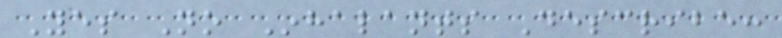Yes No Inhalants Describe:
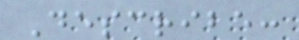Describe:
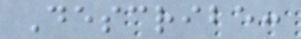Describe:
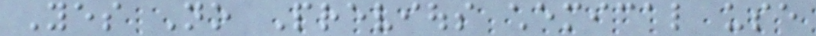Yes No Previous chemical use
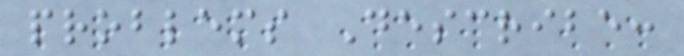problems Describe:
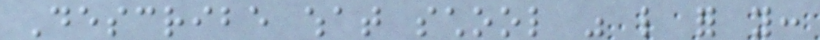Describe what school was like for you:
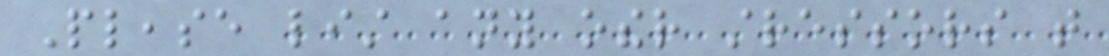Please list any other stressors that
